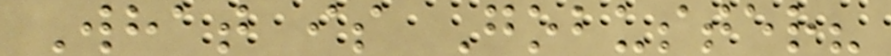What is Gobuster?
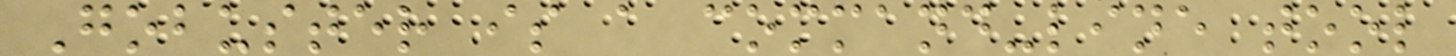Gobuster is a command-line tool
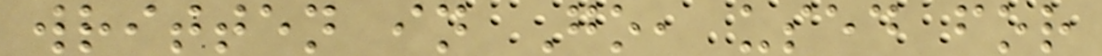written in Go, used for
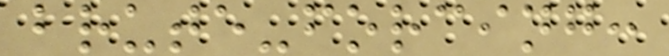brute-forcing:
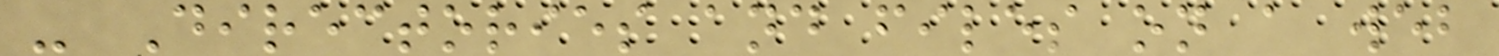- Directories and files on a web
